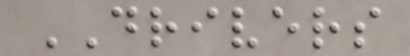DRIVERS
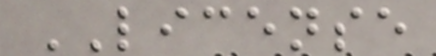LICENSE
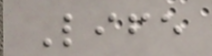Life
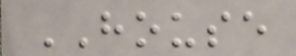HOUSE
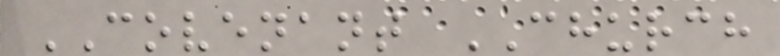COVENANT CHURCH
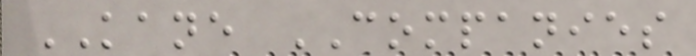KANE COMPANIES
